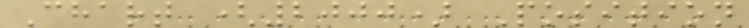Chart (2000) Position
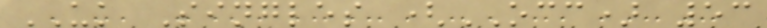UK Singles (OCC) 53
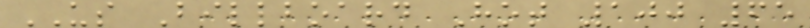US Billboard Hot 100 65
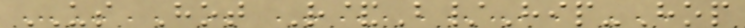US Hot R&B/Hip-Hop
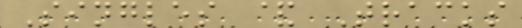Singles & Tracks
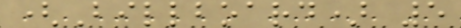(Billboard) 5
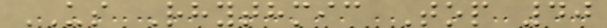US Rhythmic Top 40
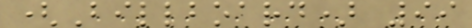(Billboard) 99
